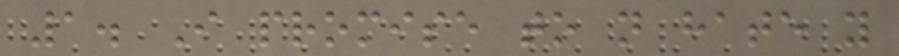1. I promise to not hate you
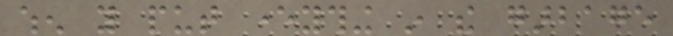when you put everything in the garbage
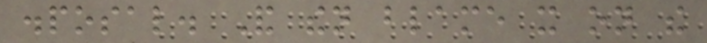disposal. And then blame it on the
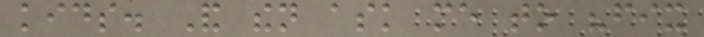kids. And then ask me to "fix
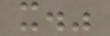it."
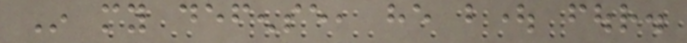In my defense, he bought four.
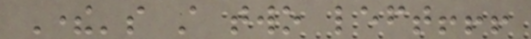There's still two left!!!
